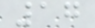17
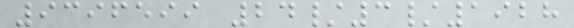9396599 24/3/1928
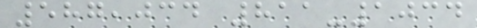587,034 811-1034
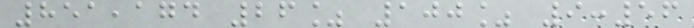851,174 26% 100% 9:56
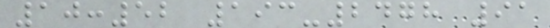10:52 193-2478 91
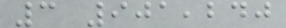3 901,240
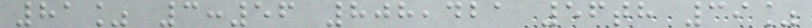81% 3:56 808,421 56th 39%
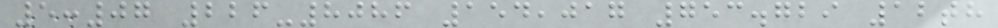5:07 226-8086 154,017 753.729 12th
